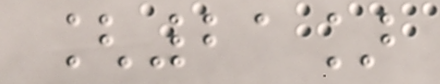[21]
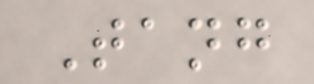Tang
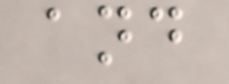and
